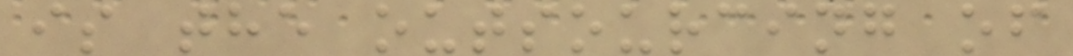is the outsourcing of
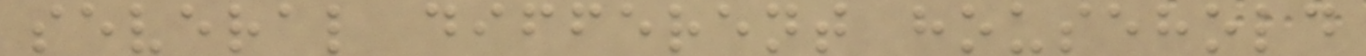several different household
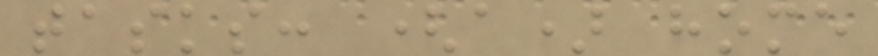tasks: (a) home
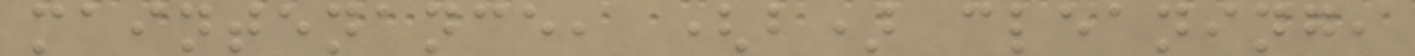maintenance, (b) cleaning,
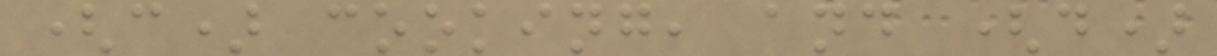(c) cooking, and (d)
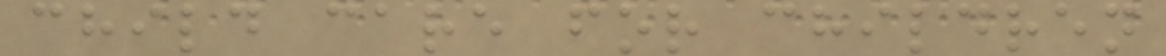child care for children
